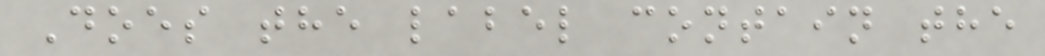Does the label contain the
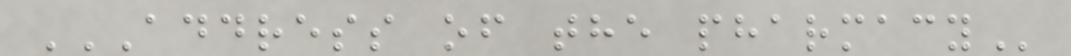ADDRESS OF THE PHARMACY
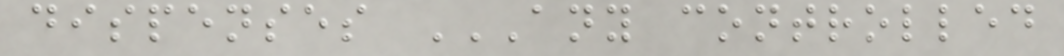dispenses ANY CONTROLLED
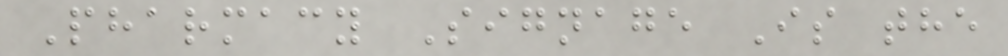Pharmacy Signage Is the
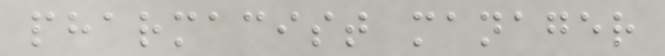pharmacist manager
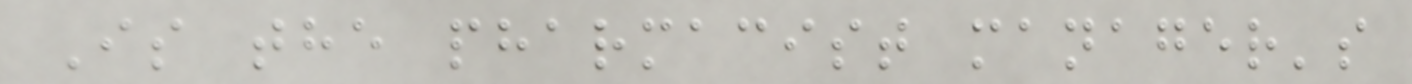Is the pharmacist manager's
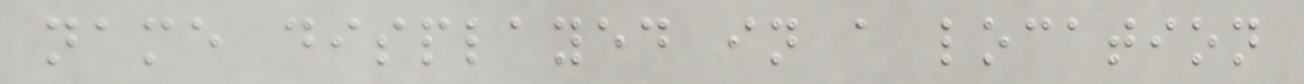name displayed in a location
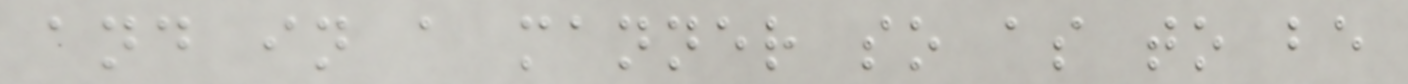and in a manner so as to be
